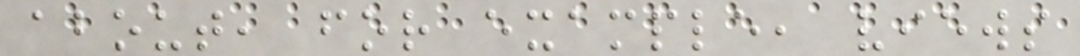about, for example, views
